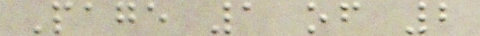Page 1 of 2
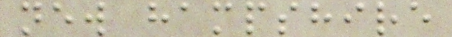new hampshire
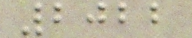2022
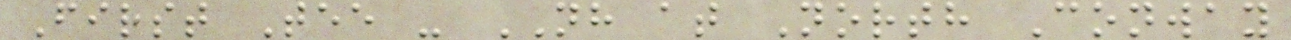First Tee - NH at North Conway
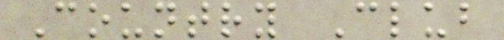Country Club
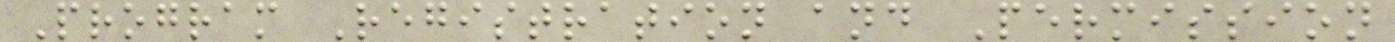Program Registration and Permission
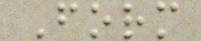Form
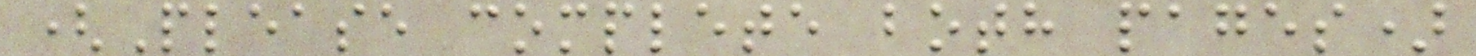(Please complete both pages)
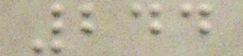244
